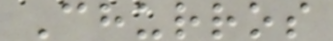Churros
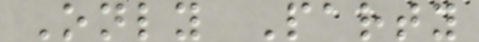Only Party
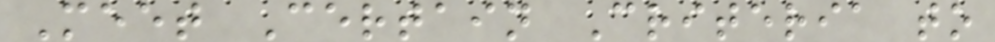Meet Certain Criteria to
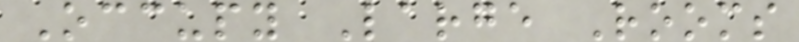Occupy Large Rooms
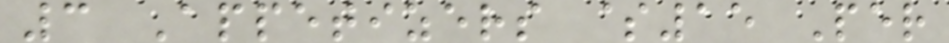3 Appetizers $15 Per
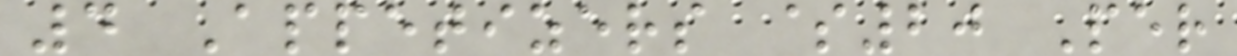4 Appetizers $20 Per
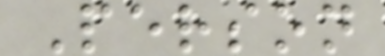Person
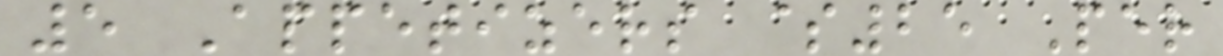5 Appetizers $25 Per
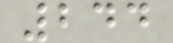244
